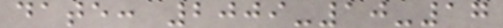date: 2009-10-17
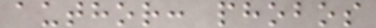author: phobos
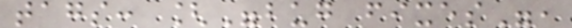tags: ["bug fixes",
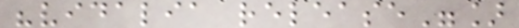"vidalia release"]
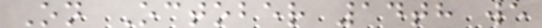On October 14th we
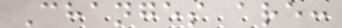Changes are:
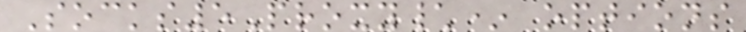Socks5Proxy\* options
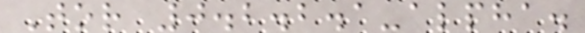Tor 0.2.2.1-alpha.
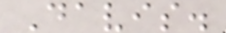Davis.
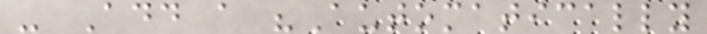- Add a "Automatically
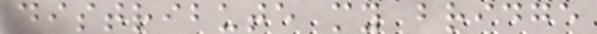distribute my bridge
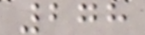278
